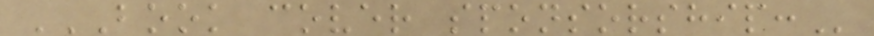BOOK COVER SPONSORSHIP:
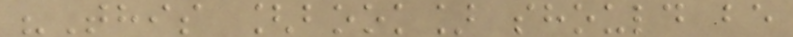"This [book] should be
